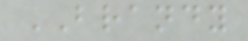BRANDY
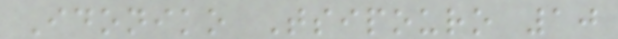Idoniko Tsipouro 10
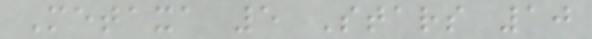Metaxa 5 Stars 10
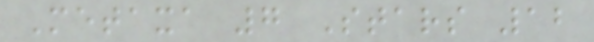Metaxa 7 Stars 12
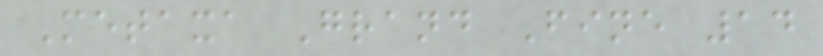Metaxa Grand Fine 14
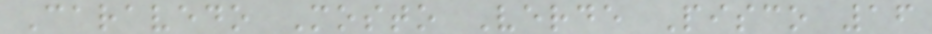Caravedo Mosto Verde Pisco 16
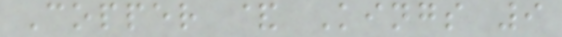Copper & Kings 9
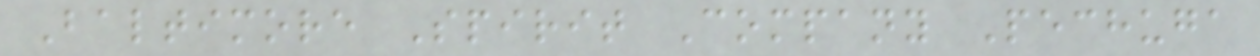Baltimore Spirit Company Pechuga
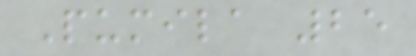Pumila 25
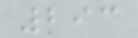293
